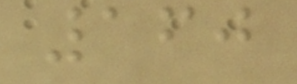160
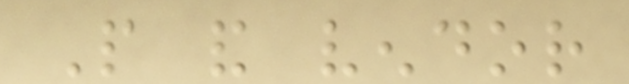People and vendor
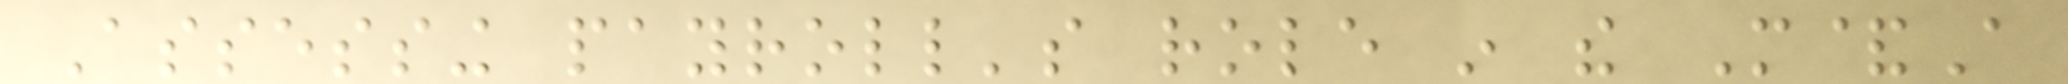Assessing payroll's role in the M&A
